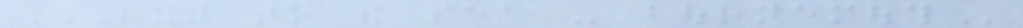RUN TO THE SEA - BOURNEMOUTH
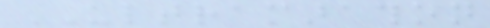ULTRAMARATHON
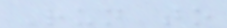Run to
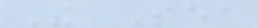The Sea
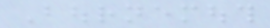Bournemouth
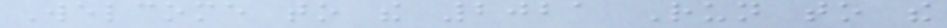Welcome to the 2021 Run to the
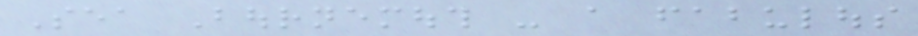Sea Bournemouth - a fabulous
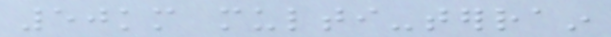50km multi-terrain
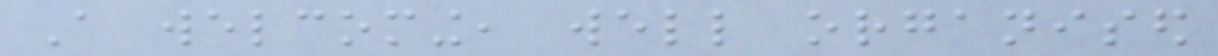A welcoming, well organised
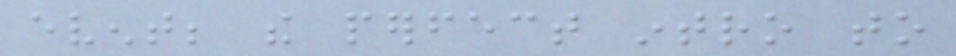event; the perfect intro to
